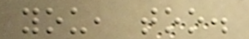you, too.
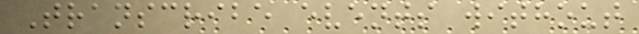Transcribe events without
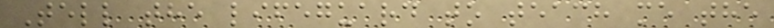Tell the lifeguard to teach me the
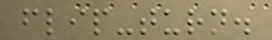flip-turn.
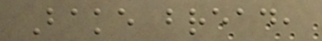Bake bread,
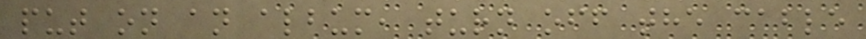put on an album, turn off the cable
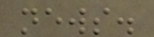news.
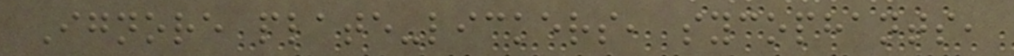Ignore plate-lickers, sycophants,
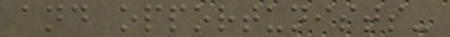and opportunists-
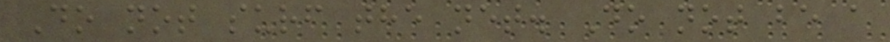Do not surf the net. Do not be a
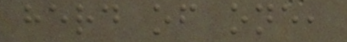herd of one,
